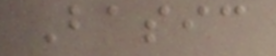Basic
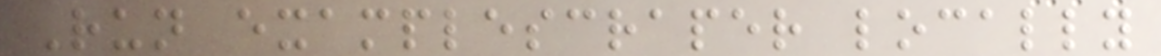Run examplescraper locally
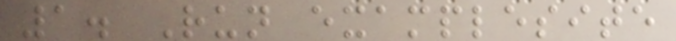1. Run examplesite
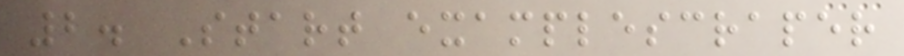2. Start examplescraper
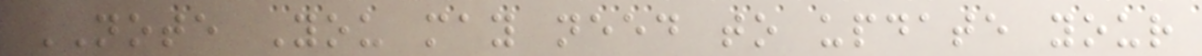NOTE You may need to update your
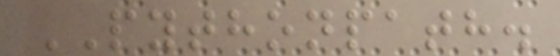PYTHONPATH.
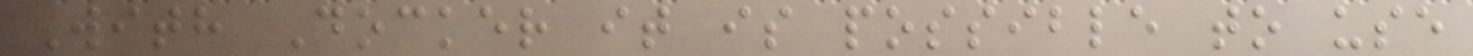With Docker it is possible to use
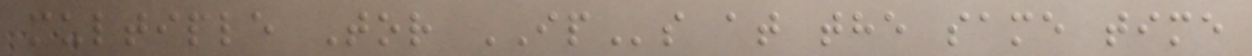multiple Tor IPs at the same time
